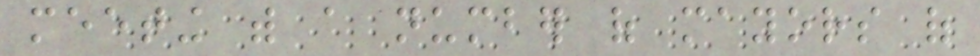meeting with a number of mayors of
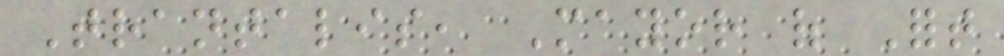Trantalis, Mayor of Fort
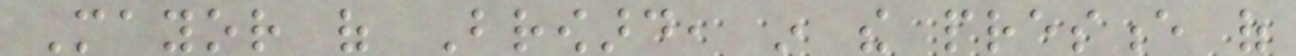Mayor of Broward, in the presence of
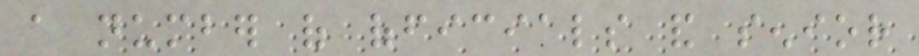a number of officials and senior
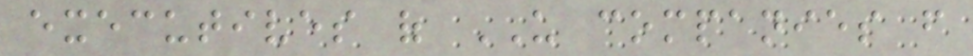executives of US companies from
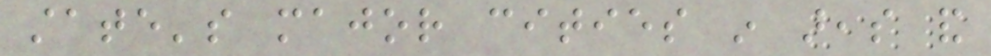state's major cities in areas and
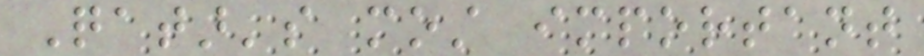Qatar's most important
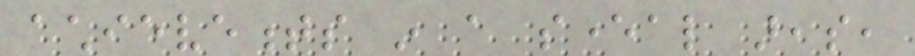achievements in a several areas,
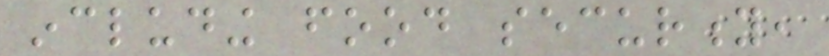including food security,
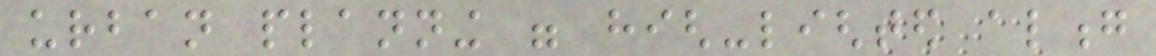urban planning were high-lighted along
